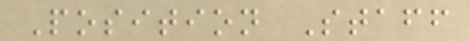Position Staff
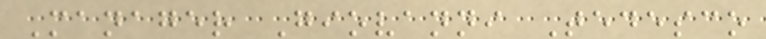Manager Giovanni Tedesco
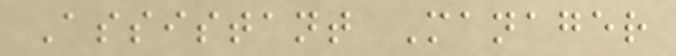Assistant Manager
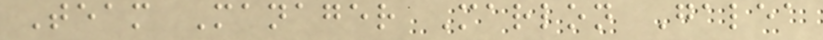Team Manager Marlon Galea
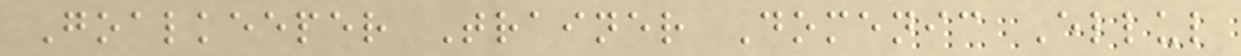Goalkeeper Trainer Domenic Ellul
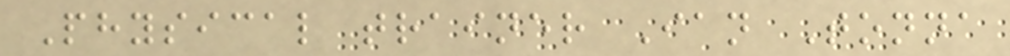Physical trainer Ian Tonna
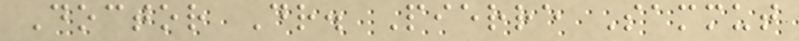Doctor Dr. Pierre Sammut
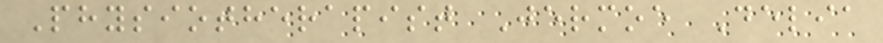Physiotherapist Jermoe Delia
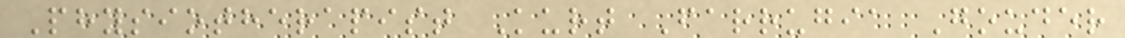Physiotherapist Kurt Farrugia Gouder
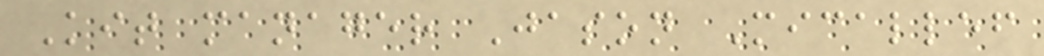Kit manager Jason Micallef
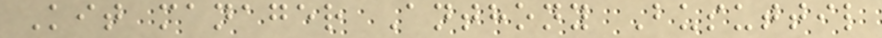Kit manager Anthony Busuttil
